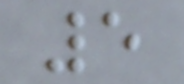5
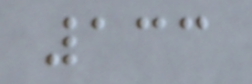133
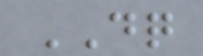DQ
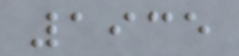1935
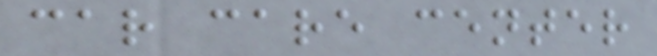car care center
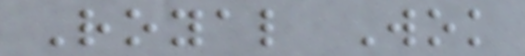Royal Wok
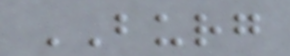BURG
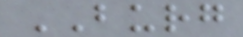BURG
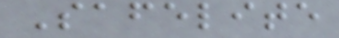Safelite
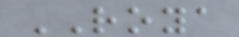ROYA
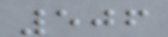506
